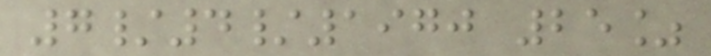7/4/1970 25%
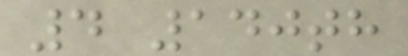4 140th
